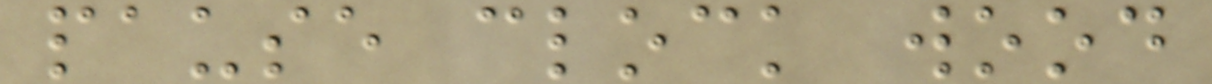pause clock wood
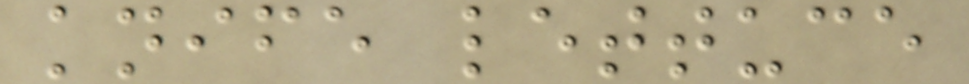knife lettuce
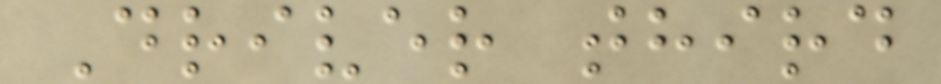Driver third
